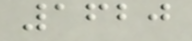1620
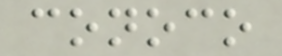conoco
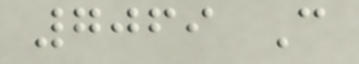7069 C
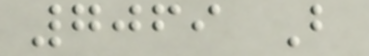7069 B
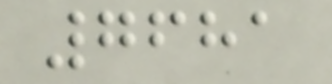7681
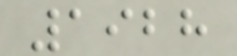1928
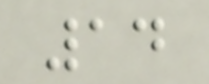14
